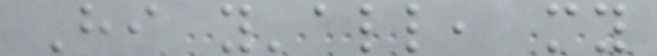Hi y'all, my
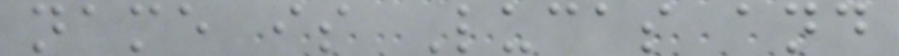name is Lucas and
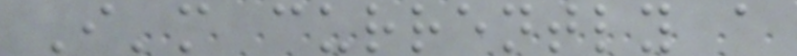I'm currently a
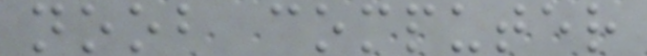noob computer
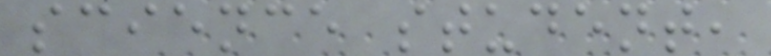science student,
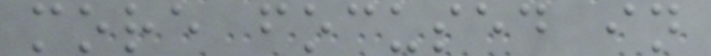more focused in
